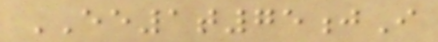EE1t75jI
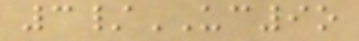3/UC9o
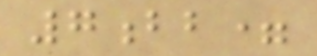7bb=
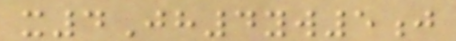x4Jh4yw5j
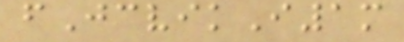fJcvikI1m
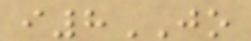i8JO
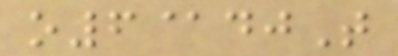o6@djT
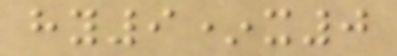hy9*x0
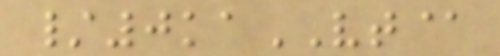/0kaVT@
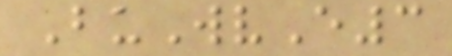BuWvE3
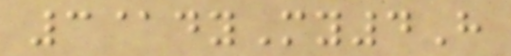3@dyMy4H
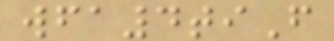wfa4tiF
